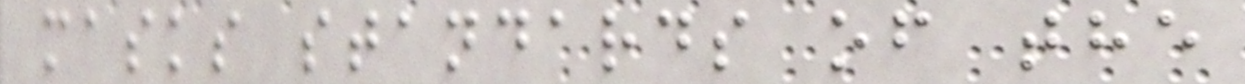masks standards of the
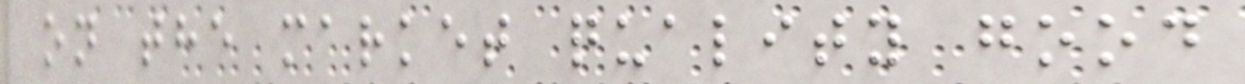on the market quality good
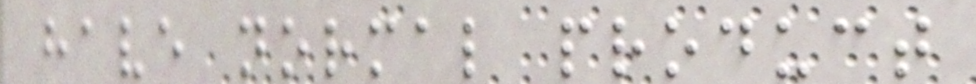have normal product
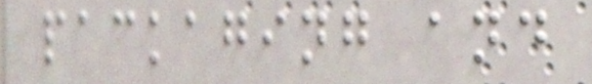packaging and
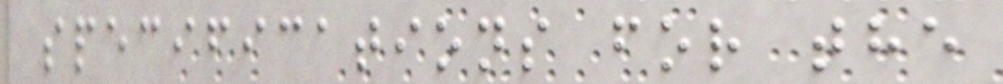specifications for the
